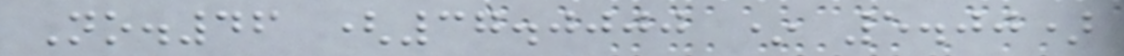No.46 (37.0000 * 5.00)
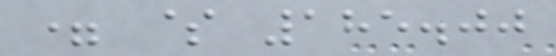= $ 185.00
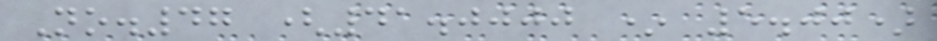No.47 (41.0000 * 5.00)
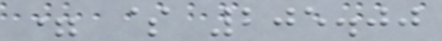= $ 205.00
